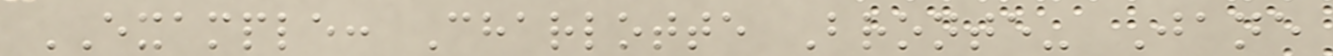EXAMPLE: Charlotte Bronte- Jane
